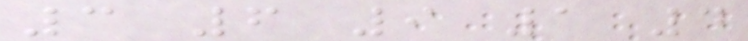3 6 9 1 4
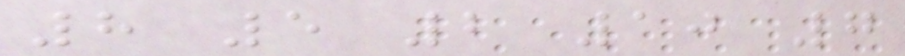8 5 2 10 7
